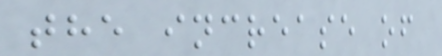the increase of
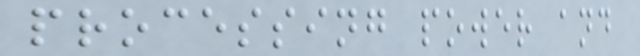processing power and
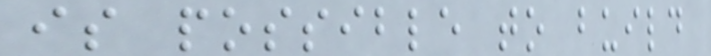is possible to build
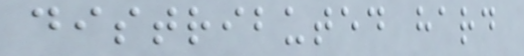distributed hard
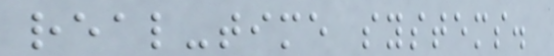real-time systems.
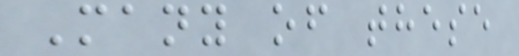Many of these
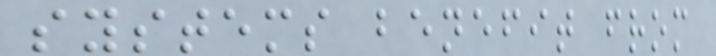systems benefit from
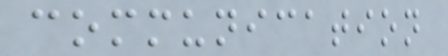communication
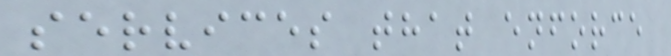services that enforce
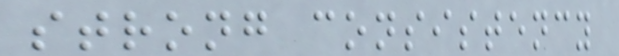strong consistency
